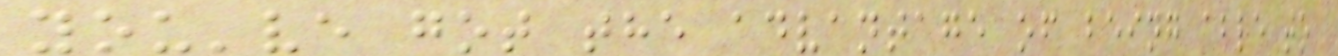you've got the advantage of being able to
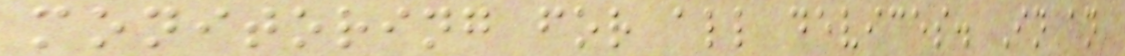monitoring for all devices. In an
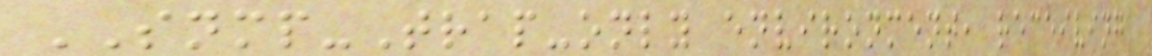SNMP-Trap-only environment, receiving
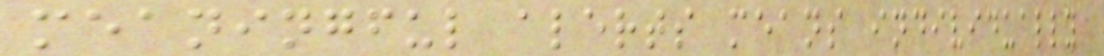meaningful alerts means individually
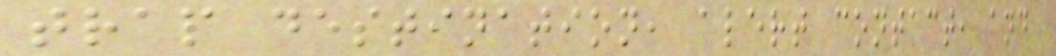trap destination, alert contact, and
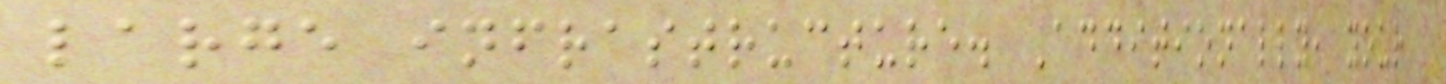large infrastructure. Additionally, your
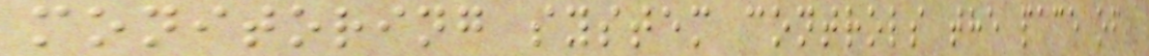monitoring system controls the pace of
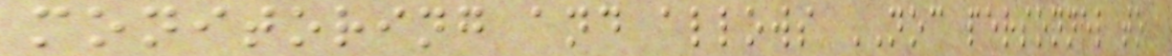monitoring and allows NOC personnel to
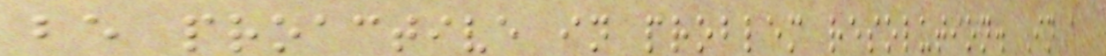be proactive in problem resolution. In a
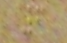6
